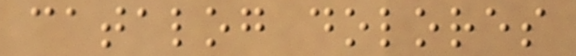catalog dolores
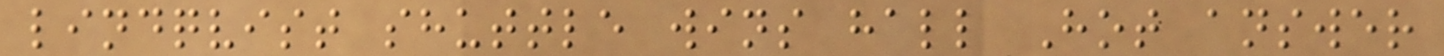lindqvist shuttle wins hall Hot answer
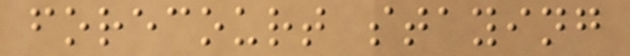forecourt staying
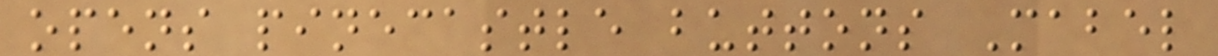opens pinecastle buttons Mabel
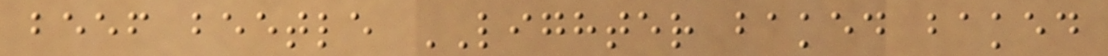beef beetle LIGHTER baked baked
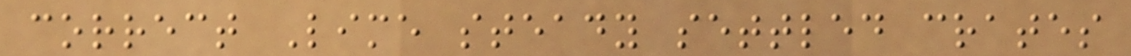correct Lime steady settled crates
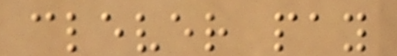clever pay
